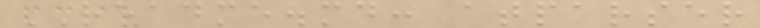README.md: atparser
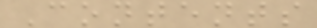Contents
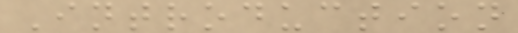Introduction
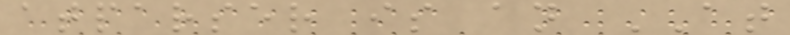atparser is an AT
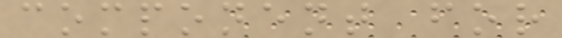component for
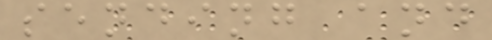sending and
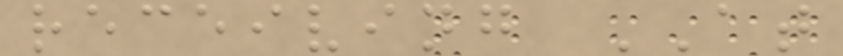receiving AT
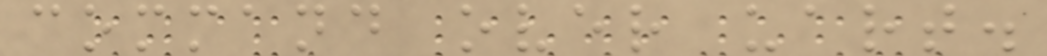command over uart.
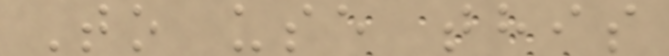To use this
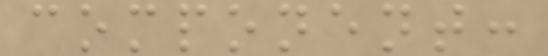component:
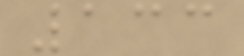133
